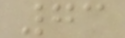73
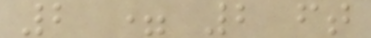2 = 2 ft
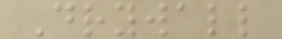Drywall
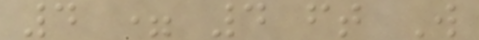4 = 4 ft W
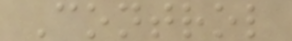Control
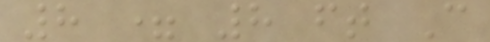8 = 8 ft C
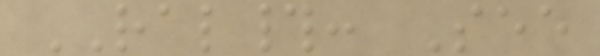RAL#: See
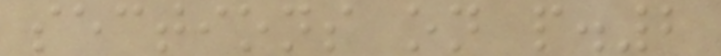sections on p.2
